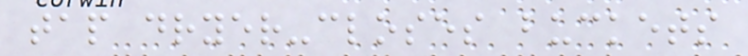tap dryer-closes buckets
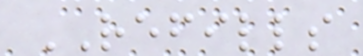REFILLS
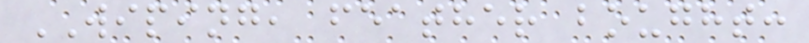WIPING, feather bought:
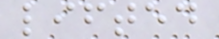lifted
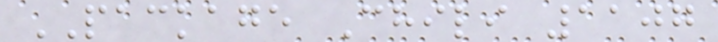PACKAGE Chili 1107
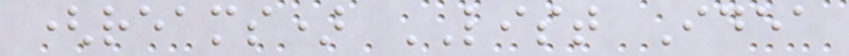(reams) LIST Idea
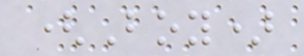(Boy)
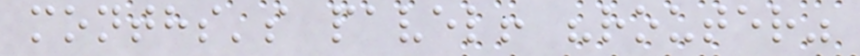months's pavel! "router"
